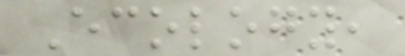Ecology,
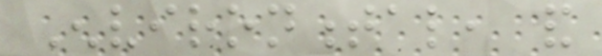Environmental, and
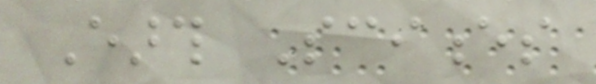Earth Sciences
